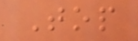Top
